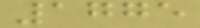1775
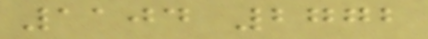1104 2772
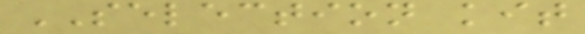SELECTION kit
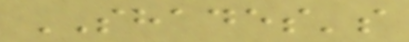SHADES's
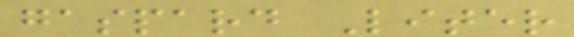gaspard Liter
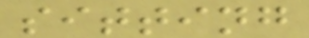sitting
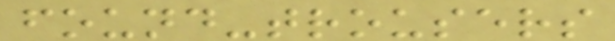found-trousers
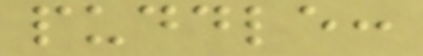puddle:
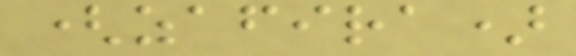(zafira)
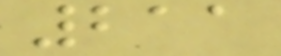211
